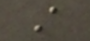A
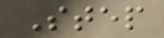Step
